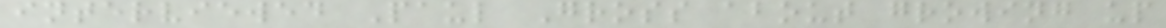interviewed Paul Gross about growing up
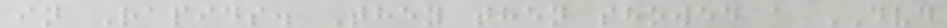in Rapids. They then showed a DVD
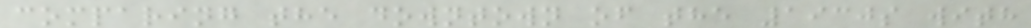comparing the downtown of the 1930s with
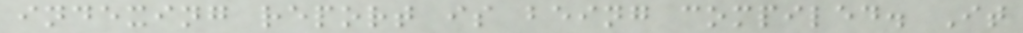indexing report is being compiled. It
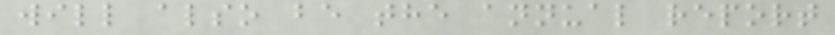will also be the annual report
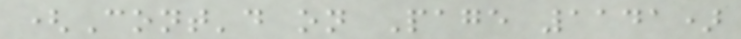(Cont'd on Page 1141)
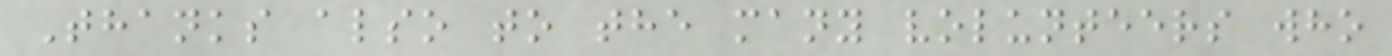Thanks also to the many volunteers who
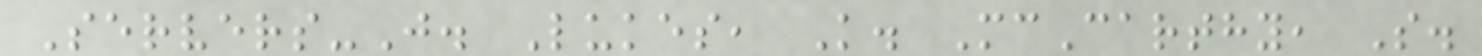Servers-J. Lukes, K. McCarthy, S.
